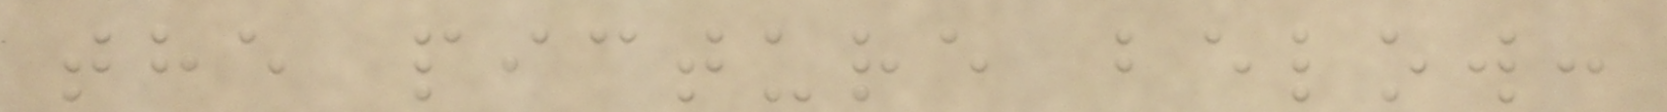the picture below:
